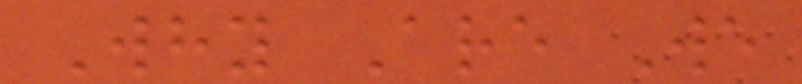Why Are We
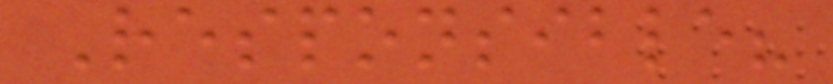Responsible?
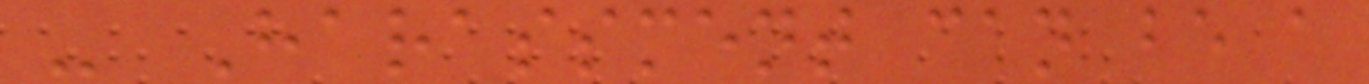- Harassment can be a
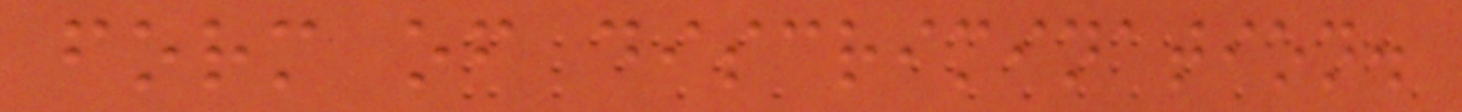form of discrimination.
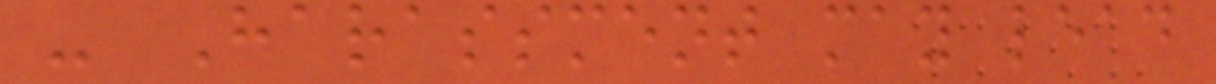- Harassment may lead
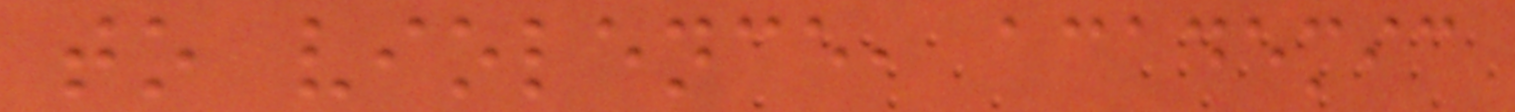to violence, academic
